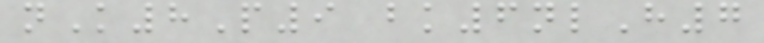nK8P9 bk6nlH7
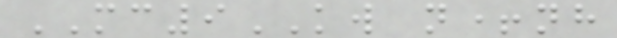MC9KW n+nh
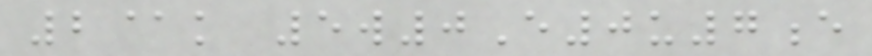2@k 5w0E0u7e
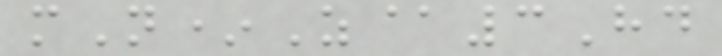mN*Z@3Hd
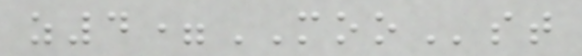z4=MOOst
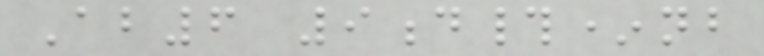Ab6 9d#*nb
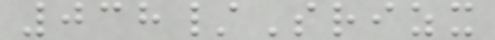038/Srizx
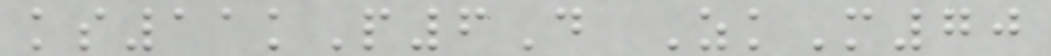ks11kP6D ZkM70
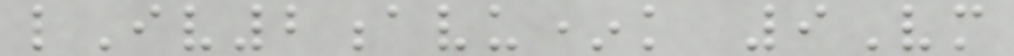lIv2avu*k 9Vm
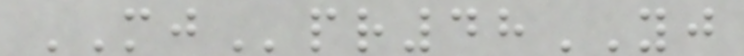MJpr48YJ
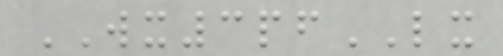WX3pfLX
